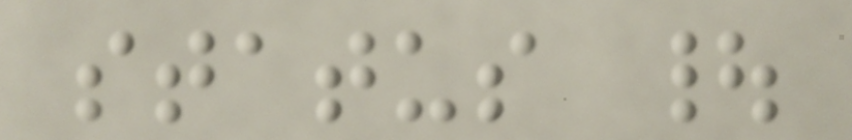status |
